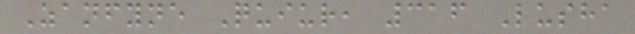Zanfyne Quiur, 316 Lusha
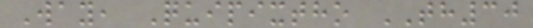Way, Quipixtho TH30
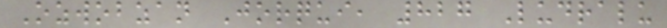Ozwobzan Jorqui, 827 Ludralu
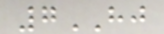7HJ
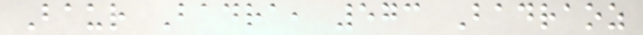Baur Badra, 573 Badraoz
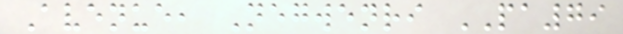Avenue, Negwenri PA79
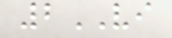2VI
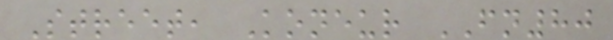Street, Koneur FN80
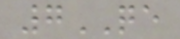7QE
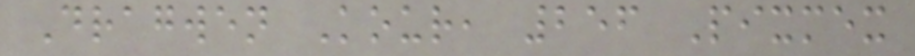Dragwen Kour, 256 Pixmex
